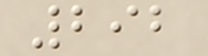292
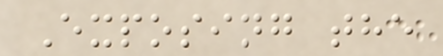Exposing the
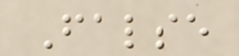False
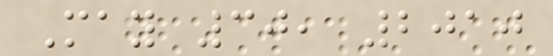May 30, 2010
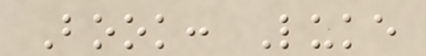Book: Luke
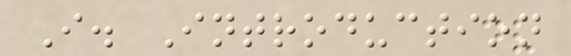I. Introduction
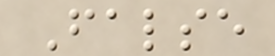False
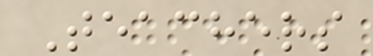Teachers
